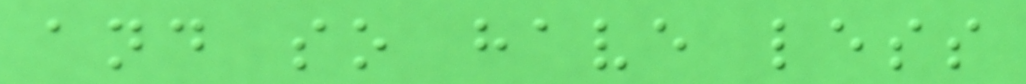and so have less
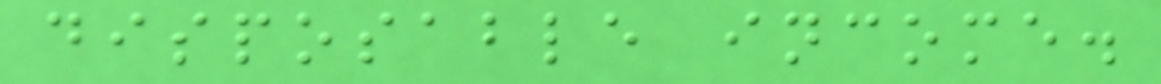disposable income.
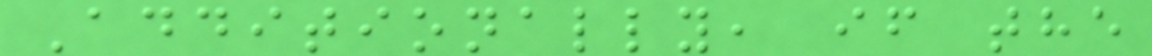Additionally, if the
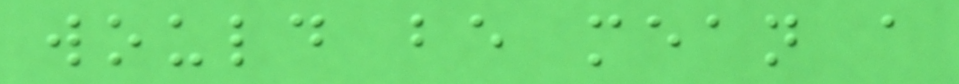would be mean a
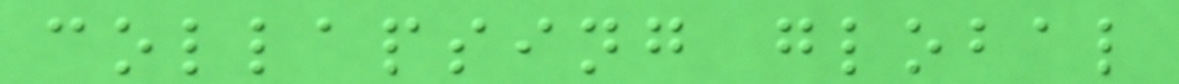collapsing global
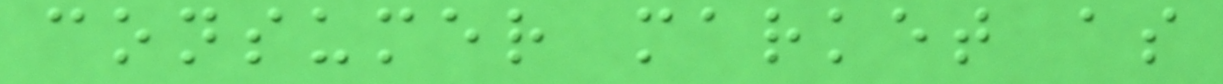consumer market as
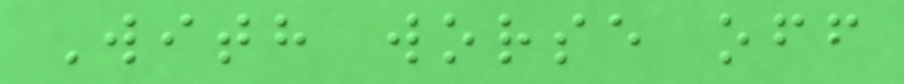With worse off
